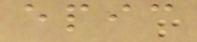epic
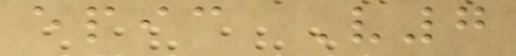epic V7
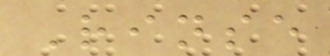Rinse
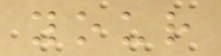your
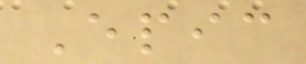Epic
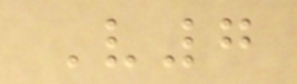V7
